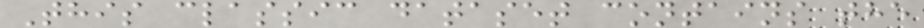This classic dataset contains the
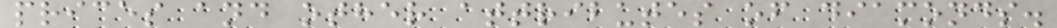prices and other attributes of diamonds.
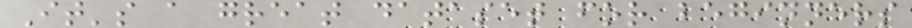It's a great dataset for beginners
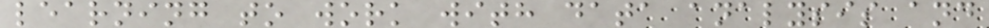learning to work with data analysis and
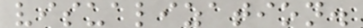visualization.
